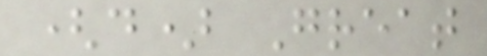(d) Great
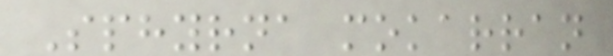Sphyrna mokarran
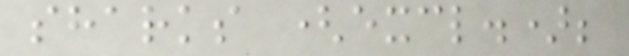sharks (excl.);
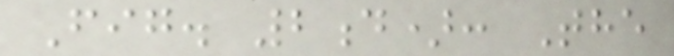Fig. 2d): The
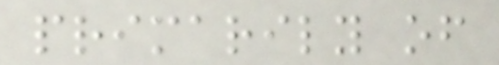primarily of
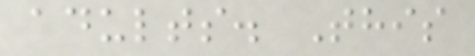adults. This
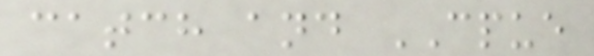catch and CPUE
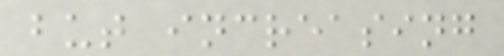but increasing
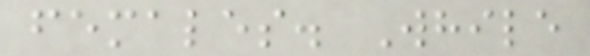females. While
